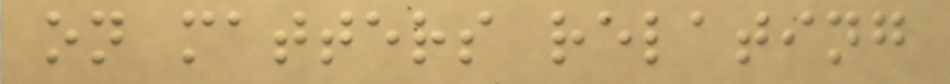on matters relating
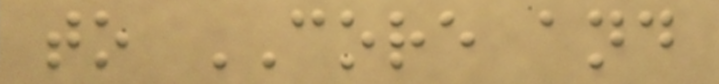to CORE and
